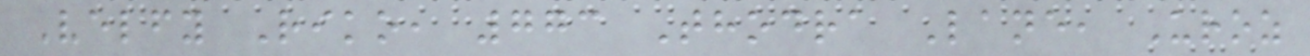Velfy Riko, 773 Thodra Lane, Uroz
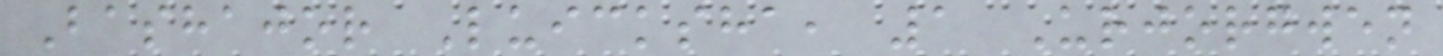Bashajor Luicksha, 1 Urjorgwen
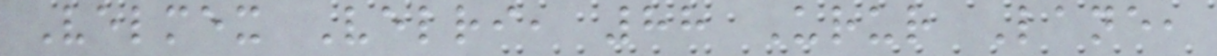Velmex Velri, 88 Urur Lane,
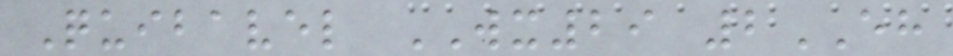Quibavel WX29 2EH
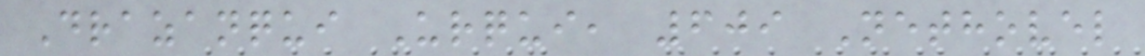Drazanqui Urqui, 609 Nethovel
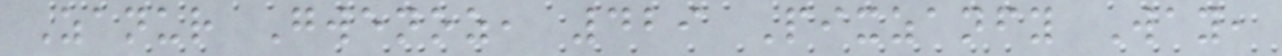Zanur Gwenoz, 429 Pixzanfy Way,
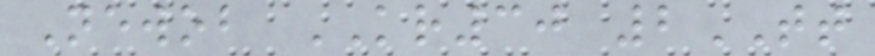Newob KR30 2TT
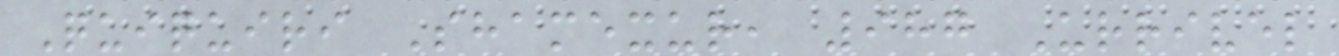Quiquiri Shamexur, 987 Urrivel
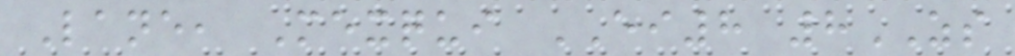Lane, Mexqui EI8 8ZS
